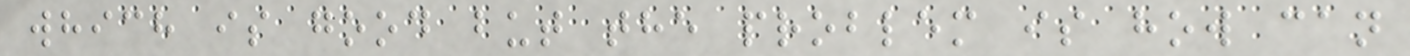which is good but the problem is how can
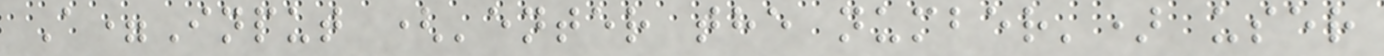A=Input ('enter the number') user
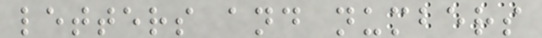letters and numbers
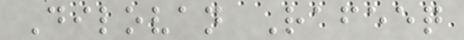Dilovan Rafeeq
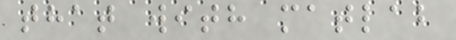that with matlab
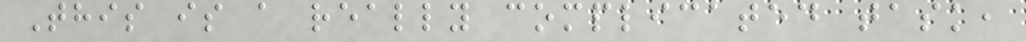This is a really complicated task,
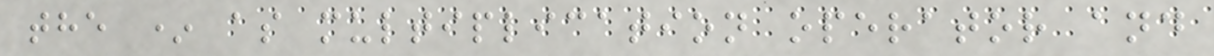the * as multiplication operator and
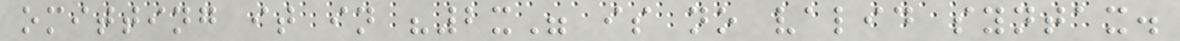omitting it in "2x" is no valid syntax.
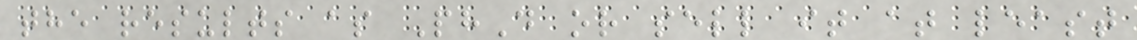the results as PhD or sell it at least
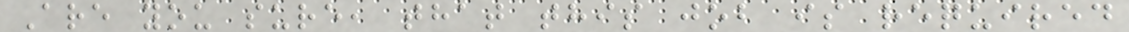Are you sure, that this job is required
